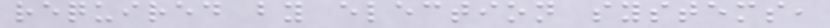required by election systems,
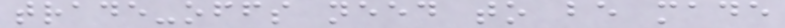trade-offs need to be made
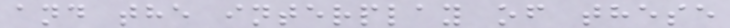and the interplay of these
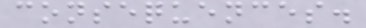consequences.
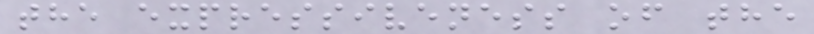the expressiveness of the
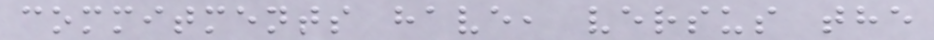commitments have, versus the
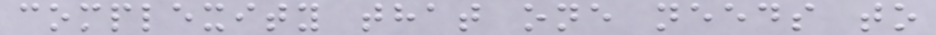complexity that one needs to
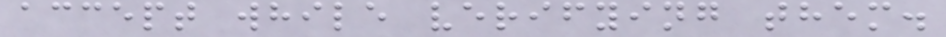accept while verifying them.
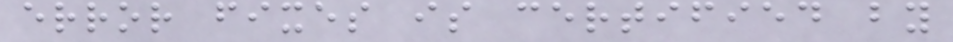error fixes is certified by
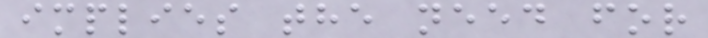implies the need for
